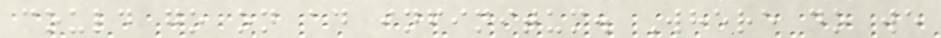could go on ad infinitum. Where do we
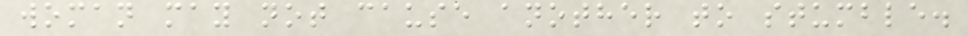woman may not cause another to stumble.
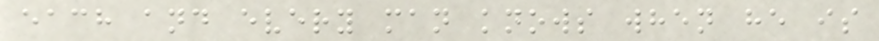each and every man knows when he is
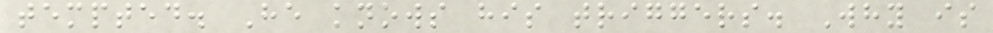tempted. He knows his triggers. Why is
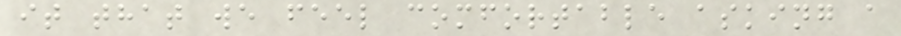it that we feel comfortable asking a
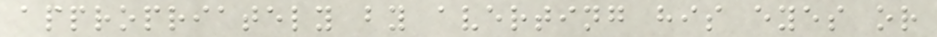appropriately by averting his eyes or
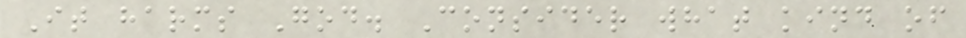It harms God. Consider what kind of
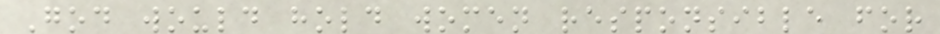God would hold women responsible for
